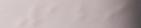129
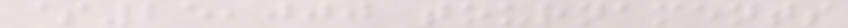$25,000 tournaments
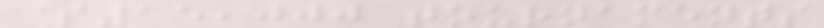$15,000 tournaments
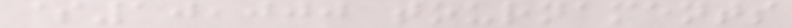$10,000 tournaments
